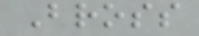Bross
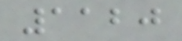1120
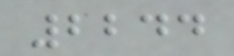2244
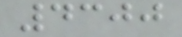4300
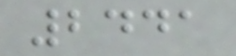2441
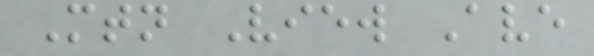Mtn View Ave
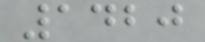1420
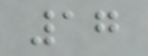17
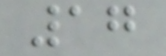17
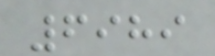6989
